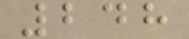248
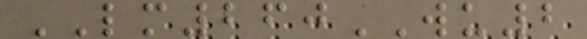LM260WU2
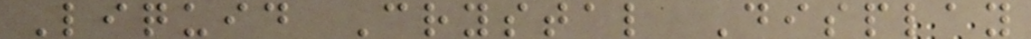Liquid Crystal Display
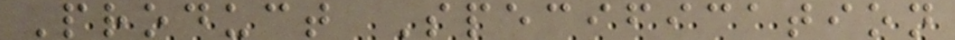Product Specification
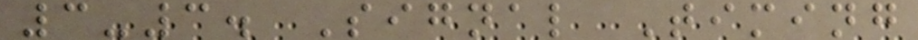3-3. Signal Timing
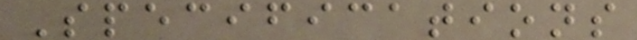Specifications
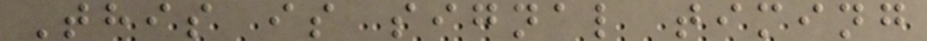This is signal timing
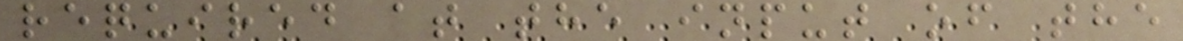required at the input of the
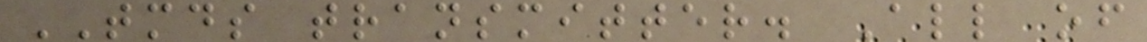TMDS transmitter. All of
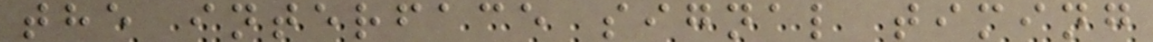the interface signal timing
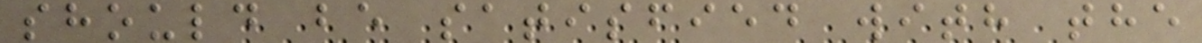should be satisfied with the
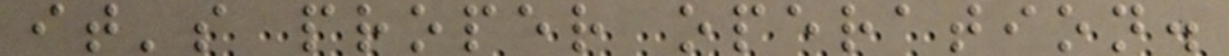it's proper operation.
